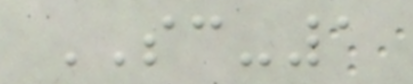SC-1
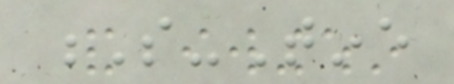S-Tine
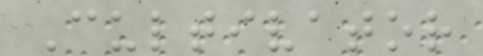Cultivator
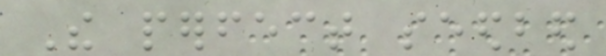The perfect seedbed
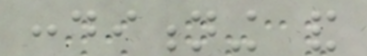conditioning and
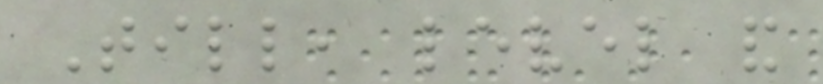Till, level and
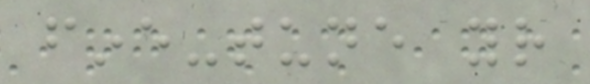fine-tune your
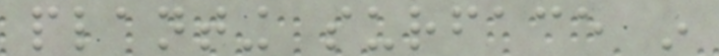planting surface in
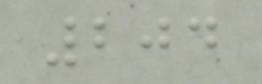204
